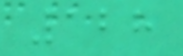128
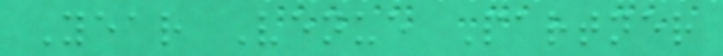Year Venue Partner
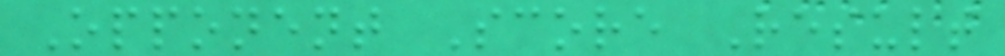Opponent Score Result
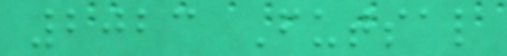2023 Futsal
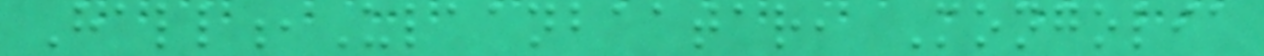Hall,Ulaanbaatar, Mongolia
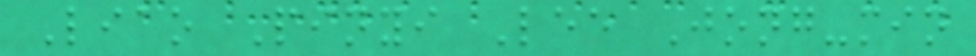Liao Pinyi Lee Jong-min
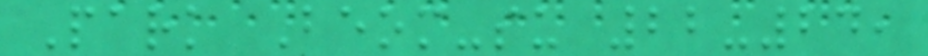Park Beom-su 22-24,
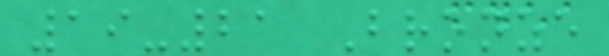19-21 Bronze
